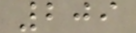209
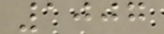1007
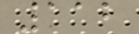112
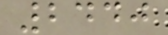2440
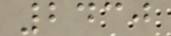2430
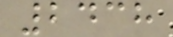2438
